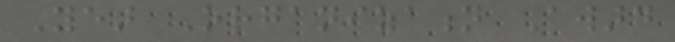Year Organization Award
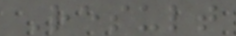Result
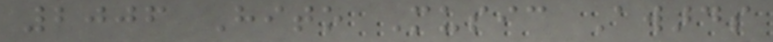2006 Hito Music Awards
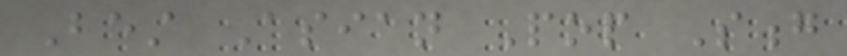Best Asian Pop Song
